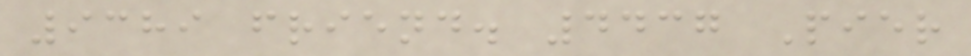9389 friend. 4437 Pier
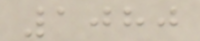1080
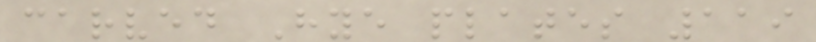carved Hye plates 119
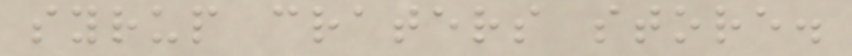syrup craters store.
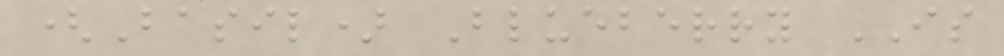(Basil) Blueberry IS
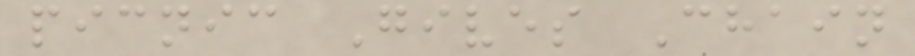picnic Gives Chain
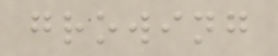growing
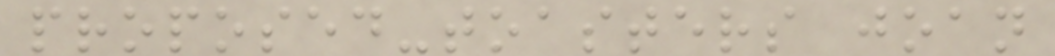proposed-toasters joan
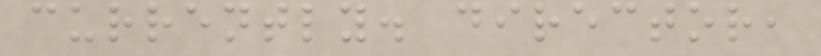currently. director,
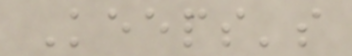Keeps's
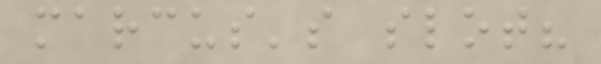marcus's slot?
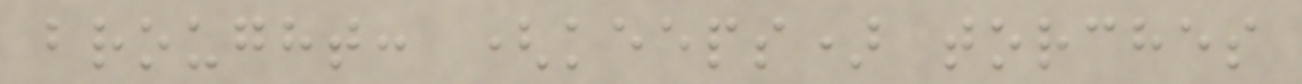brought: (keeps) torches
